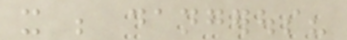it be dangerous?
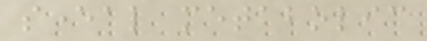several metabolic
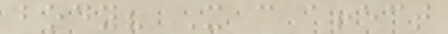body? It can affect
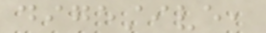digestive,
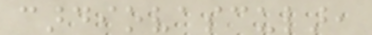cardiovascular,
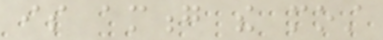is among the most
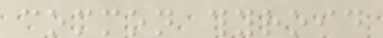common thyroid
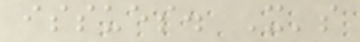issues. It's
